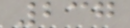237
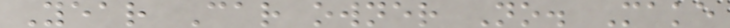Year Car owner No. Make
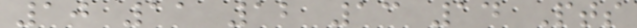10 11 12 13 14 Pts
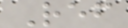Ref
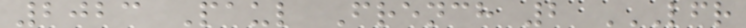2023 Paul French 2 LFR
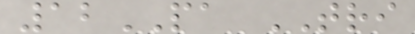12PA TRI
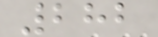282
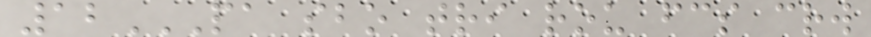12PA SBO TRI ROU FCS CRW
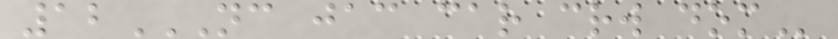12NC JAC CAR CRW DOM
